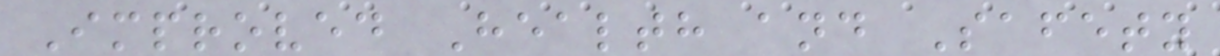Improved Health and Safety
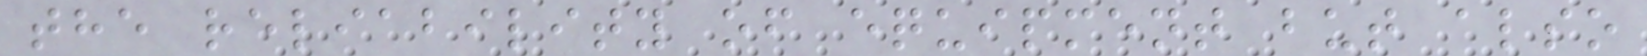the reliability of equipment but also
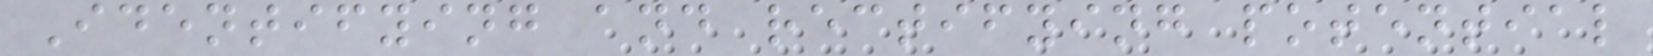Identifying and rectifying potential
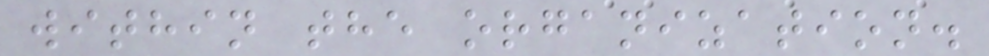within the organization.
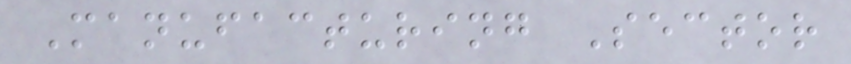Manufacturing Sector
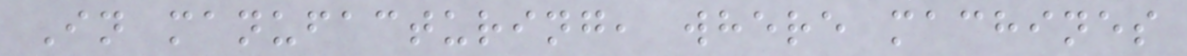In manufacturing, where machines
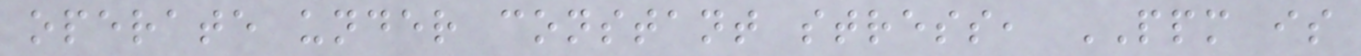operate under constant stress, PPM is
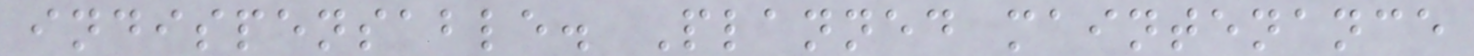indispensable. Planned maintenance
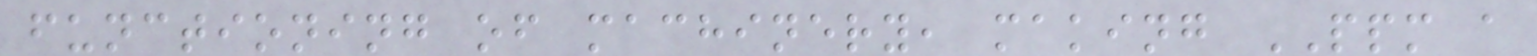functioning of machinery, making PPM a
